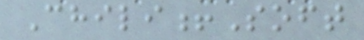Chili!Soft
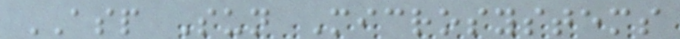ASP Sun Microsystems
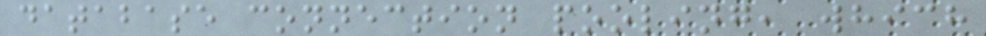database connection pooling, which
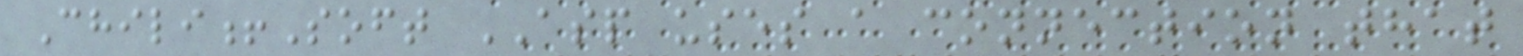Chili!Soft ASP uses a connection that
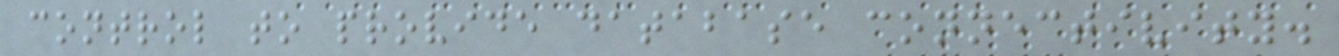control to provide database connectivity.
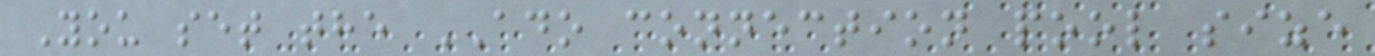You set the ADO connection pool size
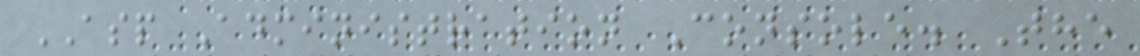ASP Administration Console. The
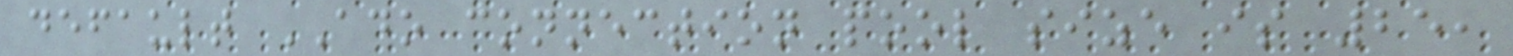default ADO connection pool size is 25,
